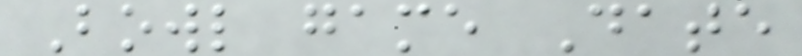Bowl game Date
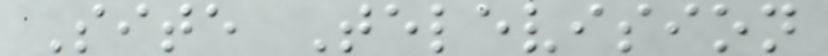Site Television
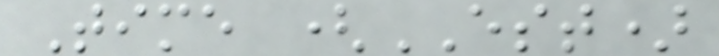Time (EST)
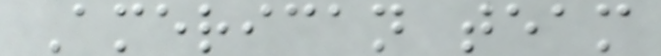American team
